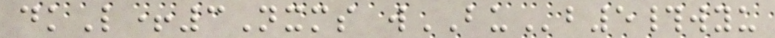dkL+3Nxms wBUb5#wyu
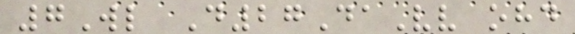7Wl D27DaVv ohd
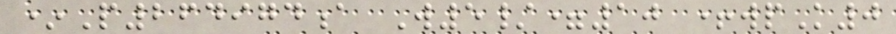*P264974a W5/=10 +wpK0
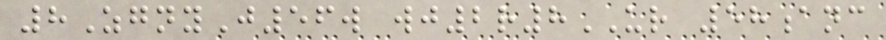8ZgnyJ56w wj2r8UR 58anc
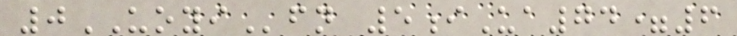0UOYIfn 5iUa74=6
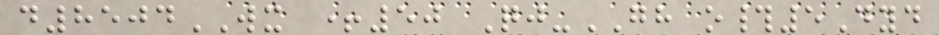d8504WX +50 Qj-GH o#5Dyd
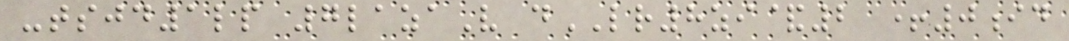-tsjd1lp 7lazaV dLR8zi&2 +0id
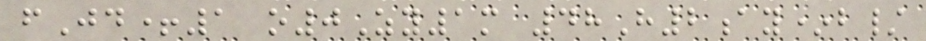fJd+1 o0Zy1m 48H2ay*b/
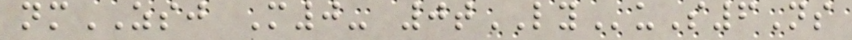nmZSJ M0- 0tLYuS6Ns
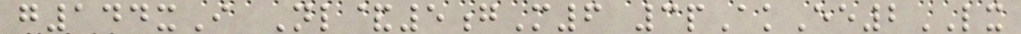g144xI Nl&5gM6 3pAkEe2LX
